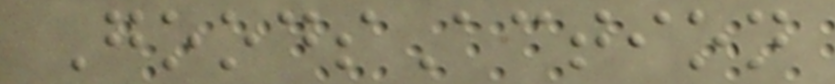GoodsAction
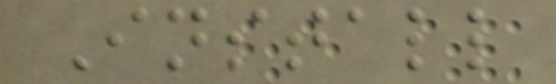Install
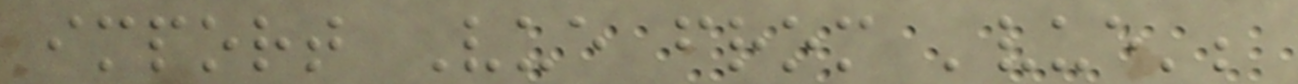import Vue from 'vue';
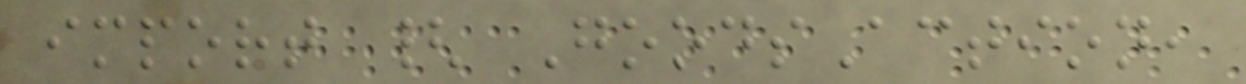import { GoodsAction,
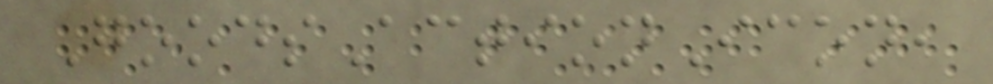GoodsActionIcon,
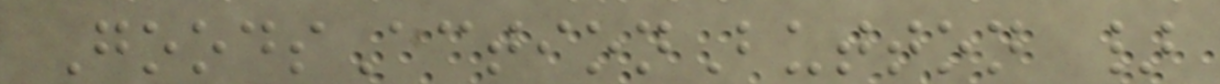GoodsActionButton }
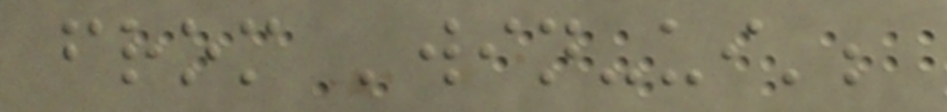from 'win-ui';
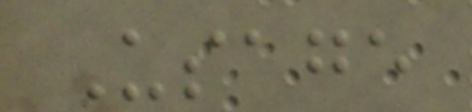Usage
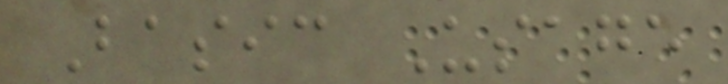Basic Usage
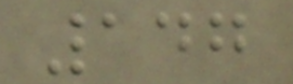147
